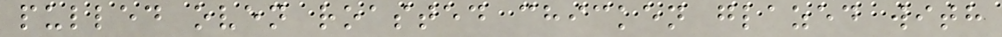pulled oven roasted chicken glazed with
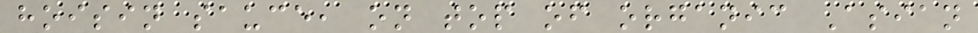hoisin sauce, on top of organic Asian
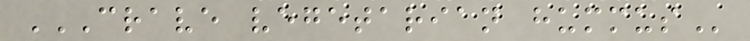CRAVE VEGETARIAN HUMMUS
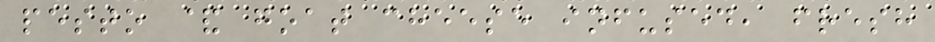pesto & goat cheese infused, fresh
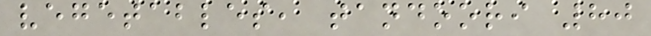vegetables, tandoori 80
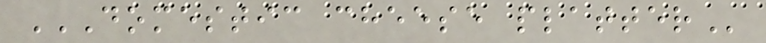DOMESTIC CHEESE PLATTER
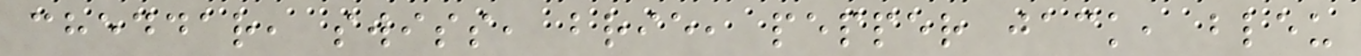cheddar, swiss, brie, pepper jack, bleu
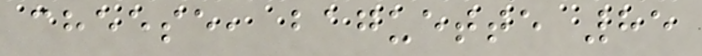cheese, baguette 85
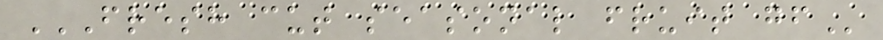FRESH CUT SEASONAL FRUIT GF
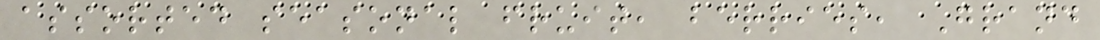assorted seasonal fruit, berries, Grand
